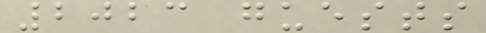2023 guests
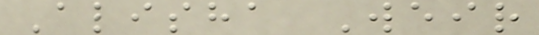Alisha Weir
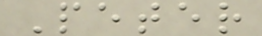Peter
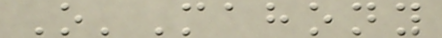O'Mahony
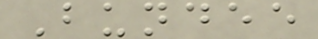Bundee
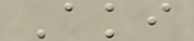Aki
